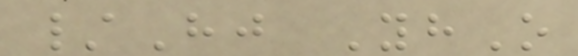/Hj YhO
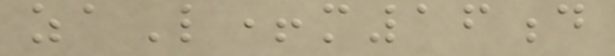zaL+m16d
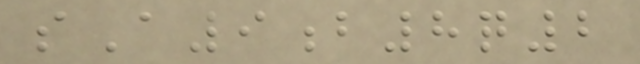sA9b8q2
